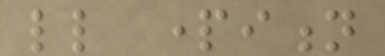little partition
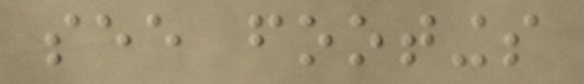see footings
